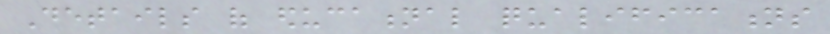Details of educational qualifications
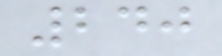240
